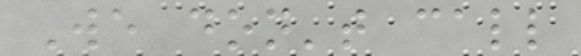We don't call
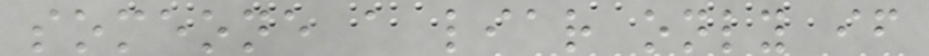someone a liar only if
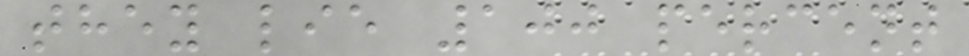they lie 100 percent
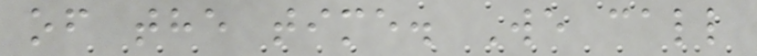of the time. We call
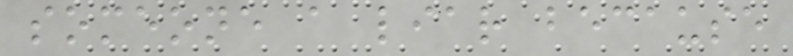someone a liar because
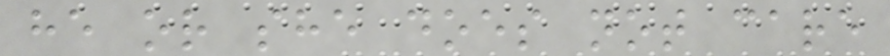he or she does not care
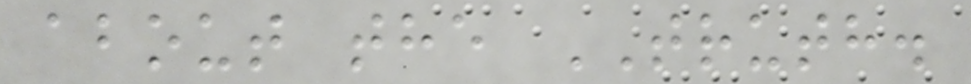about the TRUTH.
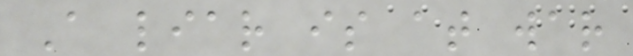A liar is at war
